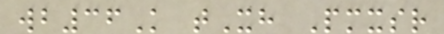wb36K tXh Pmxsr
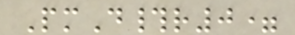PmD#r0=
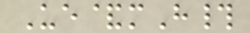Ue&mH#
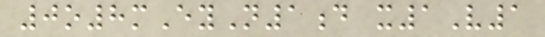0o8mEyN1d x1V1
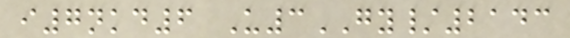i7nkd6 U3GY/2143
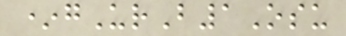*gUrB1Osu
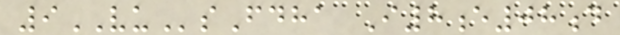9VUsFdha I8e08d
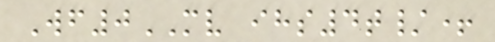Wf0MV ihs4t/+
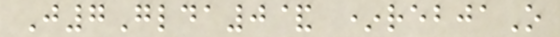J7Glda0& *rebjaO
